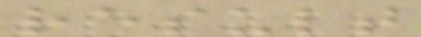result
